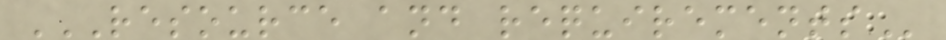RESOURCE AND REQUIREMENTS
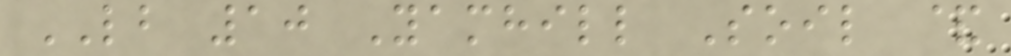LB 10 Yamhill Soil &
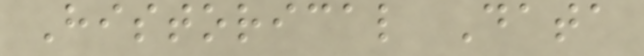Historical Data
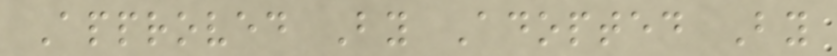Approved By Adopted By
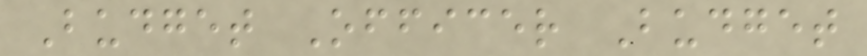Budget Officer Budget
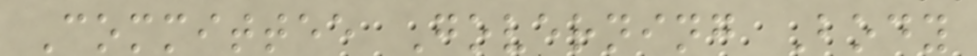Committee Governing Body
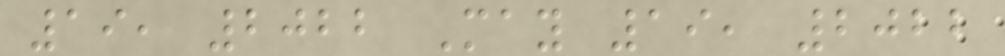19, 2022 May 19, 2022
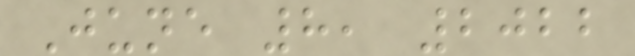June 8, 2022
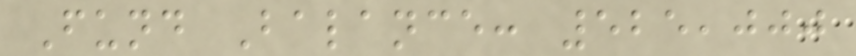Fund Balance: 525,000
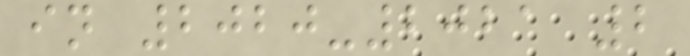in 2020-2021 2
